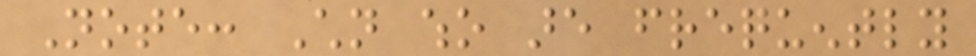Note: Children who are frequently
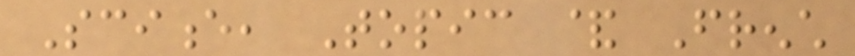Science, Topic & French
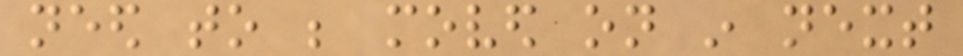need to be moved on in next
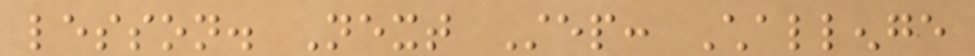lesson. Next Step: Challenge
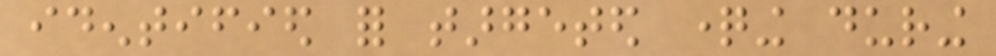identified for targeted questioning during
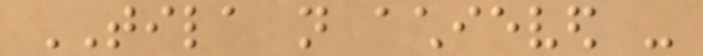TILA not achieved -
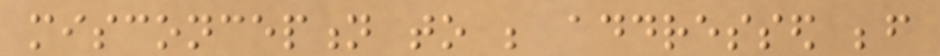misconception to be addressed before
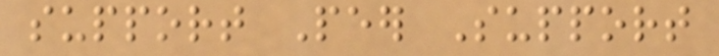support Peer Support
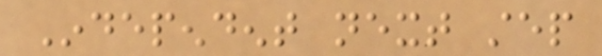Independent next step
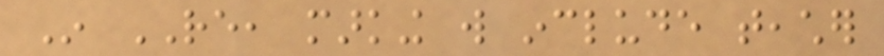In RE, marking will include teacher
